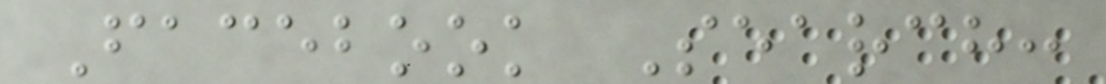Facebook Search:
